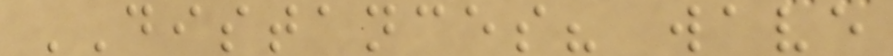DISTANCES? wave
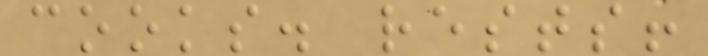cooks. rests!
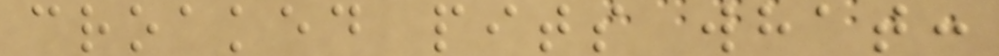croaked pits what:
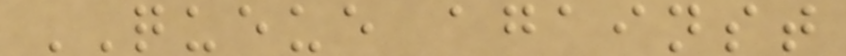QUEUE against
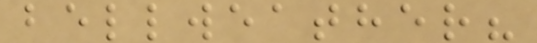bellweather?
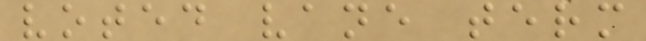voted vane term
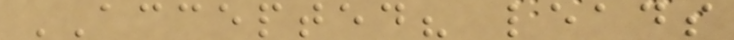ACCEPTED? leads
